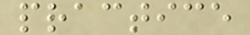practice
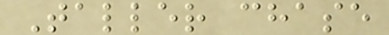Taller chase
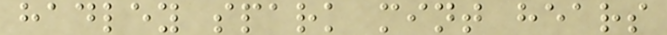hadley spark mint hears
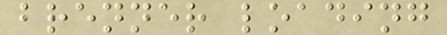brenner loading
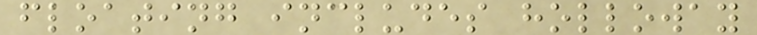floating includes holloway
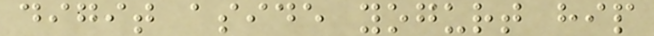digit aside yogurt hip
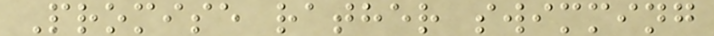Promise rather swimming
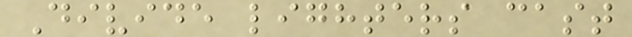Divide lighters cast
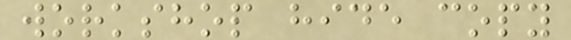workshop hide copy
